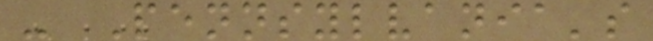- Pennsylvania's
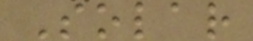Solar
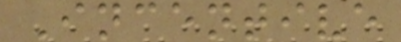Incentive
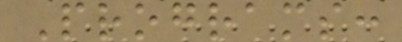Programs:
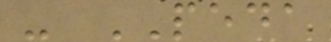- PEDA
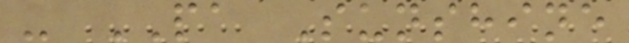- PA Sunshine
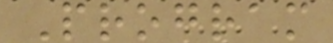Program
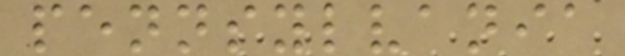pennsylvania
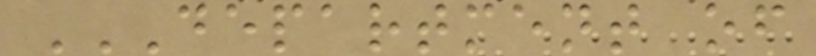DEPARTMENT OF
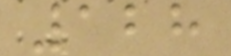128
